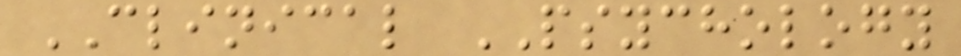CLINICAL PSYCHOLOGY
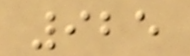925
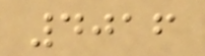4016
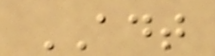ADT
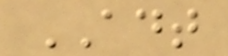ADT
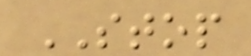STOP
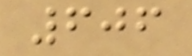606
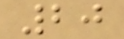20
